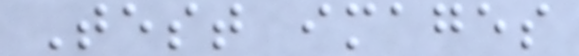Test images
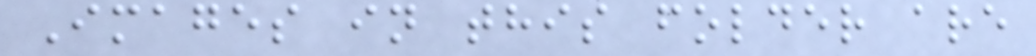Images in this folder are
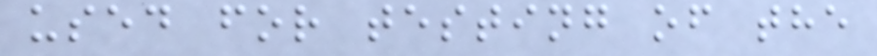used for testing of the
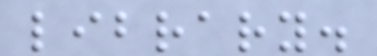library.
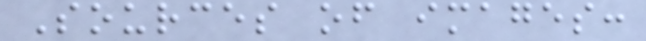Sources of images:
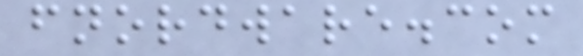fnordware.com
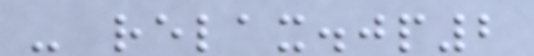- relax.jp2
